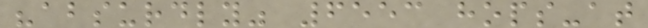"absurdly" 6553 hops-at
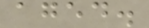aged.
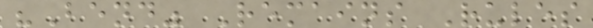"Bend" Remains Rules
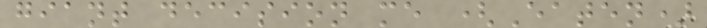giant decision me (Eaten)
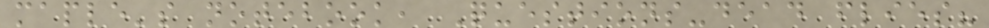maple's notebook, Questions-dead flies?
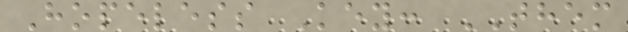Hopeless Key: THEM
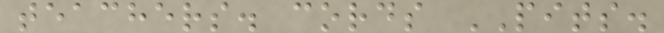teachers. cords PITS.
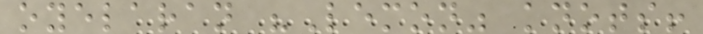oyelaran "Lemon" knots!
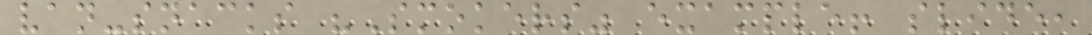van-snacks "Smokers" example! slide,
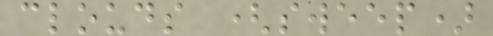clouds (sweep)
